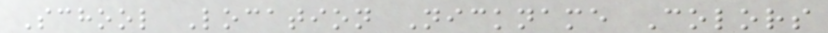School Location Nickname Colors
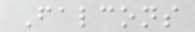Falcons
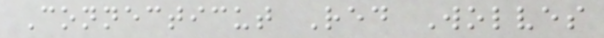Connecticut Red Wolves
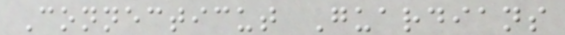Connecticut Guardians
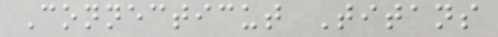Connecticut Titans
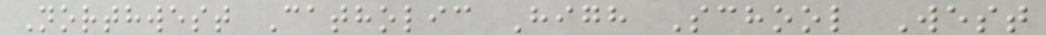Northwest Catholic High School West
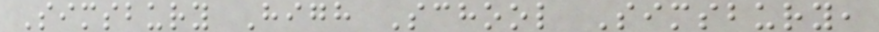Simsbury High School Simsbury,
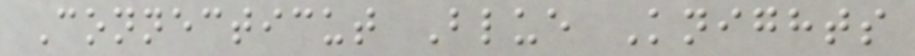Connecticut Blue Knights
